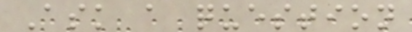Ask a question
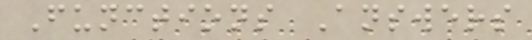Functions Answers
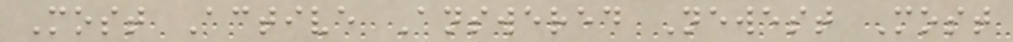Most Active Answered Newest Most
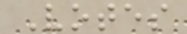Votes
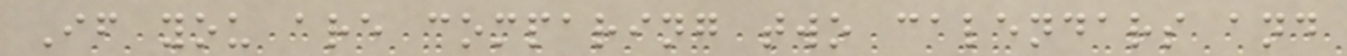If you are comparing two calendars and
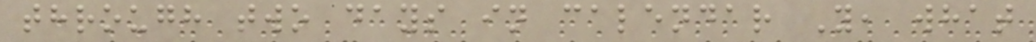through two days in calendar Y, what
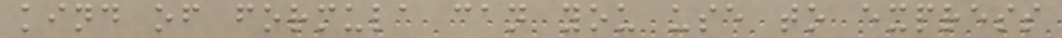kind of formula can you use to express
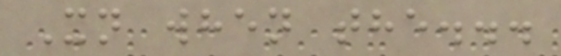Xn when the...
